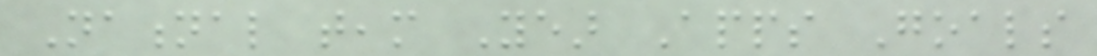National team Year Apps Goals
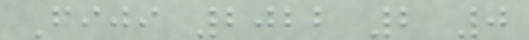Fiji 2022 2 0
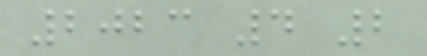2023 4 2
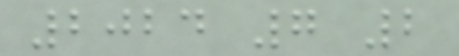2024 7 2
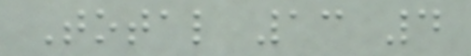Total 13 4
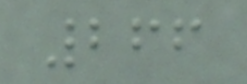266
